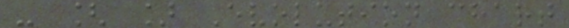- [ ] Evolution chart
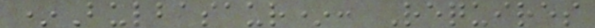*Bulbasaur*: Requires
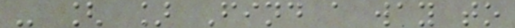- [ ] Find a way to
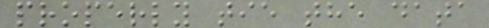properly tie the data
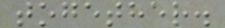together.
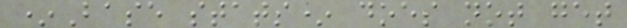*Base stats* does not get
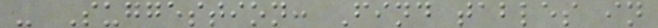- Suggestion: Find tables in
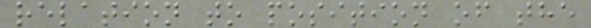relation to position of the
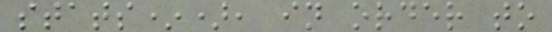stats*), in order to
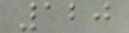120
